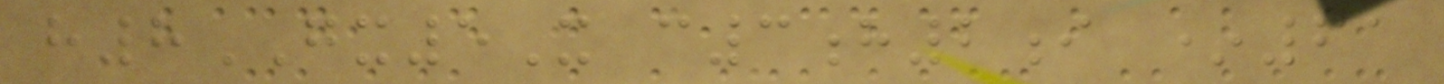h8GX5X c3h2i *61
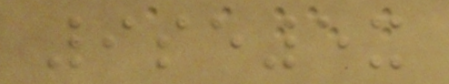9se5x
